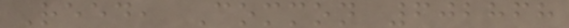Reed, Common 602868
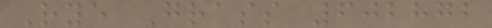Rye Grass 602872
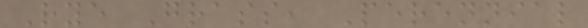Rye Grass, Perennial
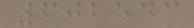602543
